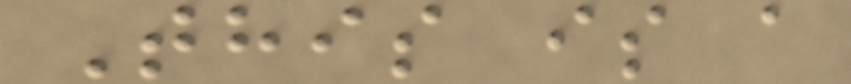This is a
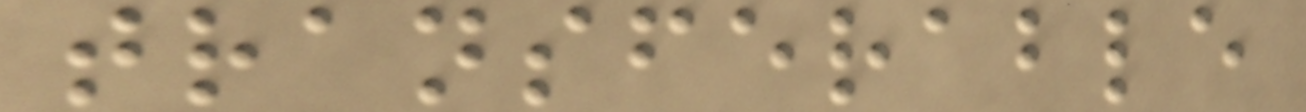transferable
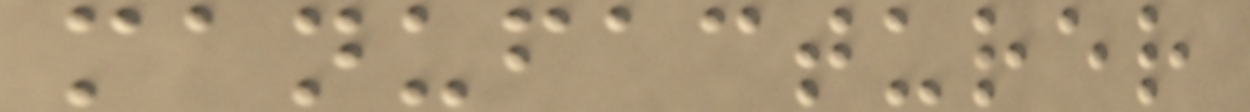manufacturer
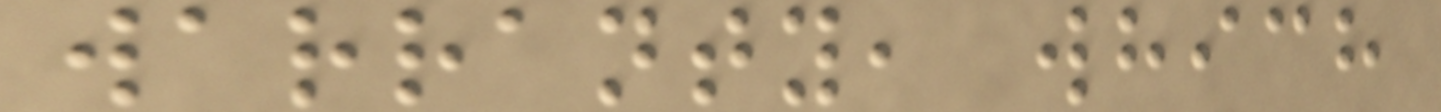warranty, which
